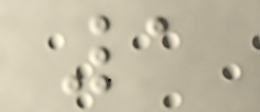1
